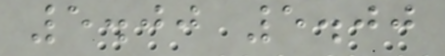5.00 5.00
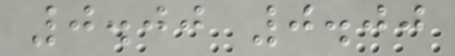0.00 0.00
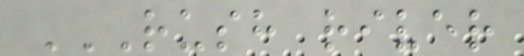RUSH RIVER
